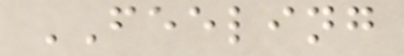FEELING
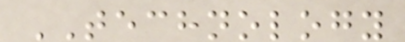TECHNOLOGY
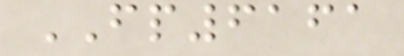FP6161
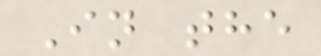In the
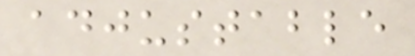adjustable
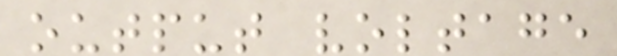output voltage
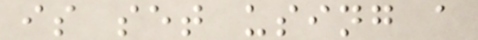is set using a
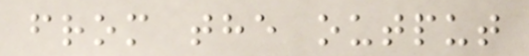from the output
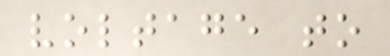voltage to
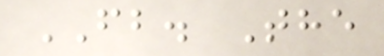FB. The
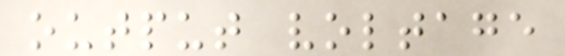output voltage
